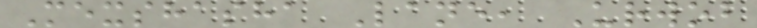Mexshasha Lane, Urwob
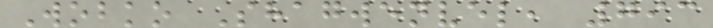Wobko Shagwenvel, 793
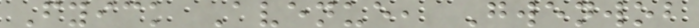Fyick Avenue, Gwenwob
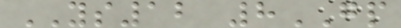YS12 8GP
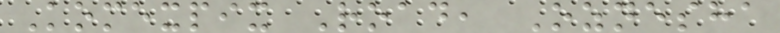Komexpix Road, Oznesha
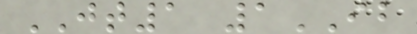JT1 1IB
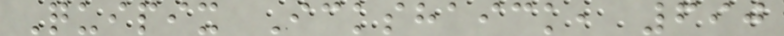Quipix Ickshaick, 690
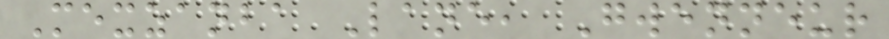Mexzanba Lane, Gwenneur
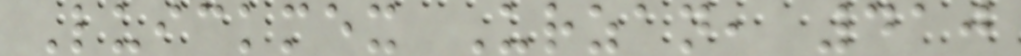Luickmex Urzan, 410
